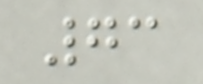73
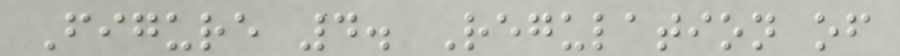Figure 4. Regulation of
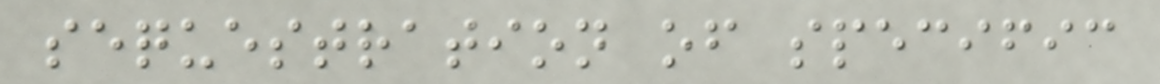sequestration of specific
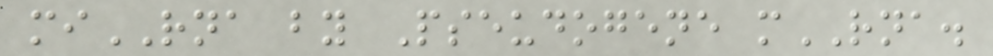miRNA by Pseudogene mRNA.
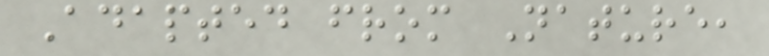Adapted from Nature,
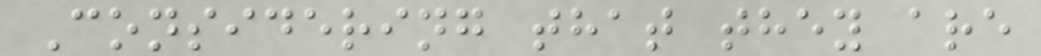Considering that they are
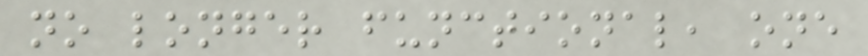no longer functional, one
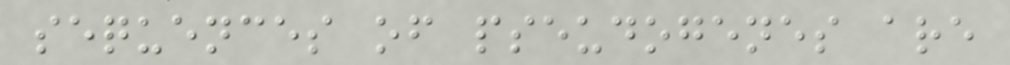sequences of pseudogenes are
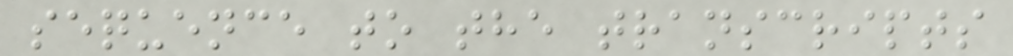sequence to the transcripts
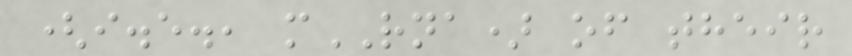(i.e., mRNA) of their
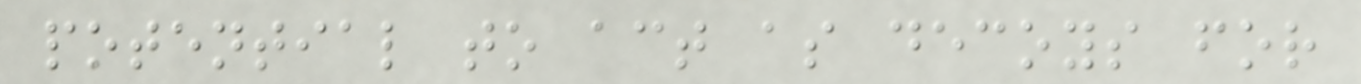potential to act as decoys for
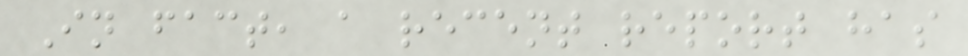In fact, a recent report has
